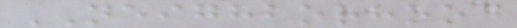NEIGHBORHOOD
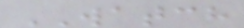WATCH
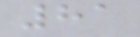81
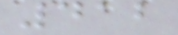412
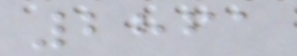2861
